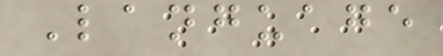Language
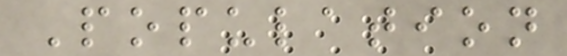Population
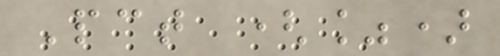Pct (%)
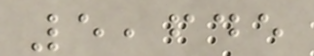5,645
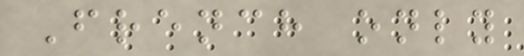French only
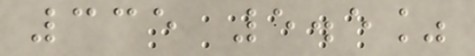335 5.5%
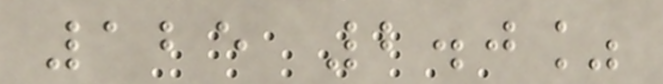125 2.0%
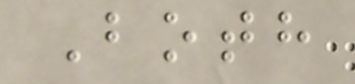Both
